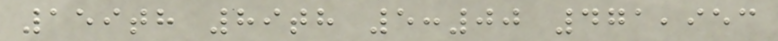159th 89th 5:00 471,953
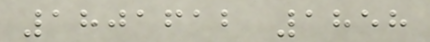1801612 1858
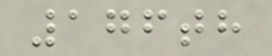176th
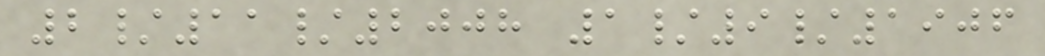2/11/2008 1/9/1906
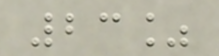23%
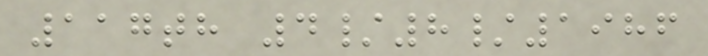117th 4/8/1986
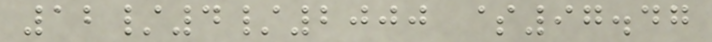12/4/2000 $97.47
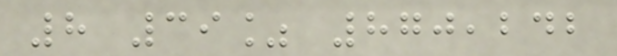8 39% 870,242
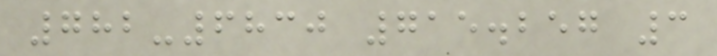782-6830 715.257 3
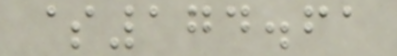$174.61
